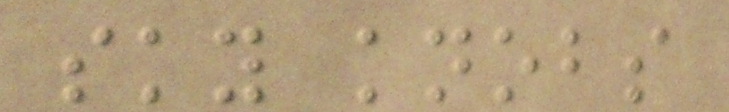sky knobs
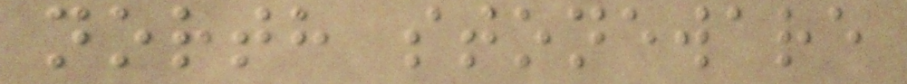north stoneware
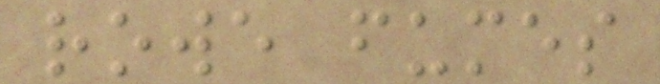rowe fumes
